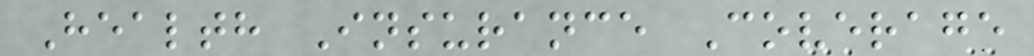Health Insurance Coverage
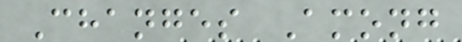Changes Among
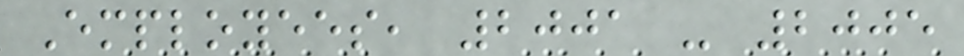Employees, 2001 - 2005
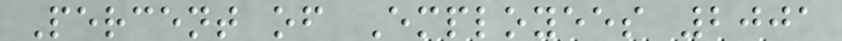Percent of Employees 2001
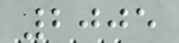2005
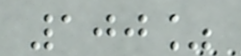100%
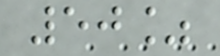50%
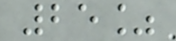25%
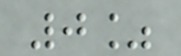0%
